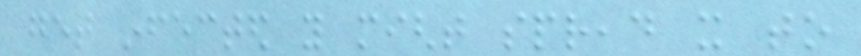get infected you might spread it to
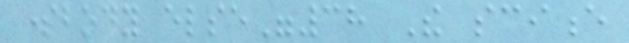somebody else"38 The science
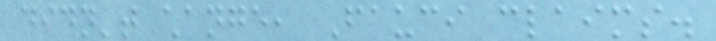didn't change, Fauci claims.
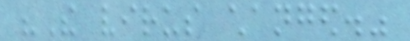"The virus changed."
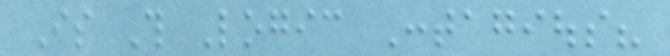Is This Logic Contagious?
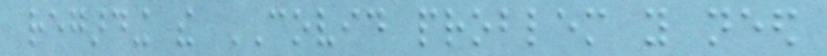regarding the COVID problem you need
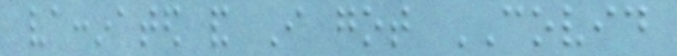vaccinated and I got COVID
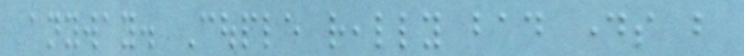anyway. Couple really bad days but
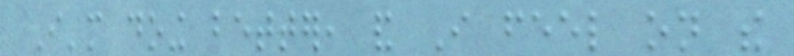I'm doing better, and I feel on the
